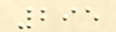295
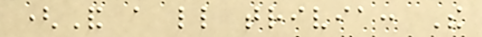(And a little trivia: The
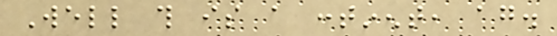Well this is a continent, again.
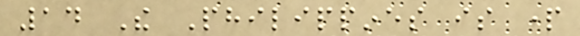14 The Philippines is part
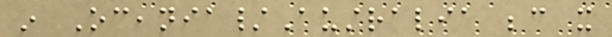in Oceania/Australia because it
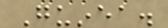Guinea.
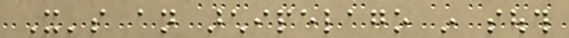It's an archipelago in south
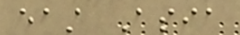east Asia
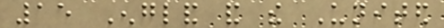15 England and the United
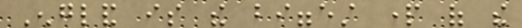England is the biggest part of the
